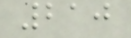210
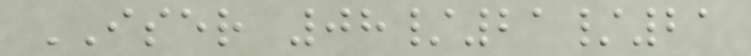ISER 08/21/21
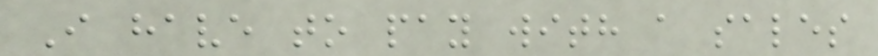I have to pay with a sales
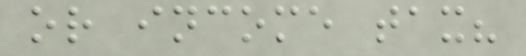or income tax?
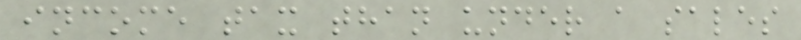income tax than under a sales
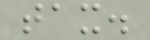tax.
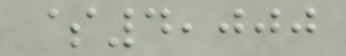$4,000
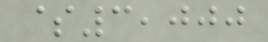$3,000
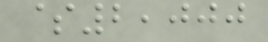$2,000
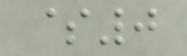$0
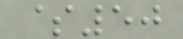$50
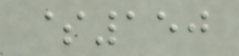$150
